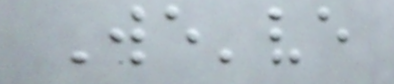We've
